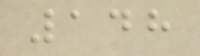148
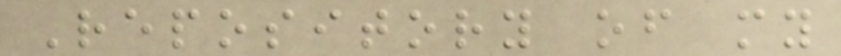Repository of my
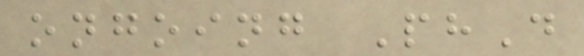ongoing PhD
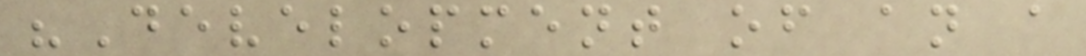"Development of an a
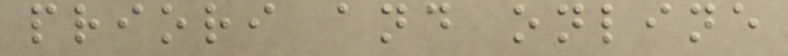priori and online
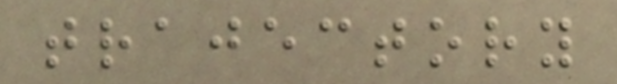trajectory
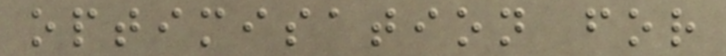optimisation for
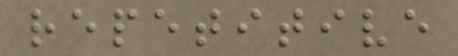repetitive
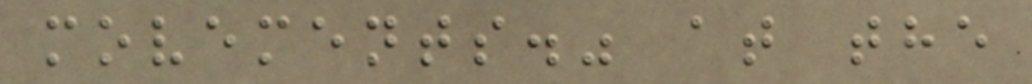movements." at the
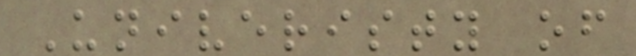Univeristy of
